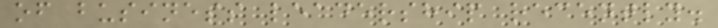of business leadership recently.
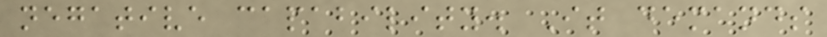negative capability. It demands
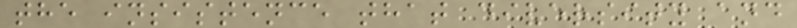the insistence that diversity and
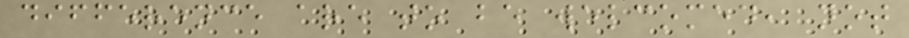difference are to be welcomed, not
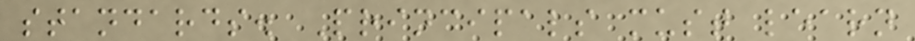standards. Principals must learn
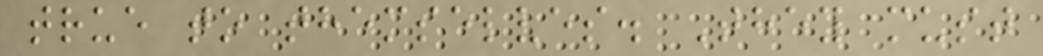true to themselves. They must
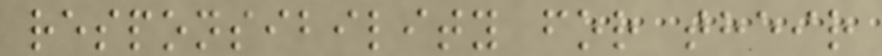responsibility for their
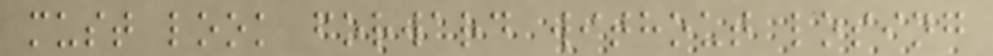must look forward without losing
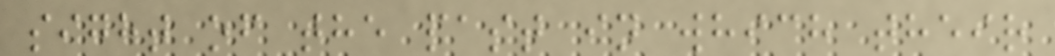sight of the past in which their
